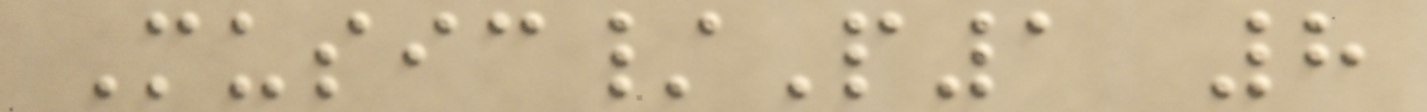Music/P1 8
